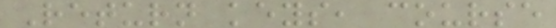Return keys, course
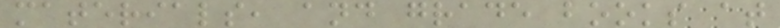materials, and grade books at
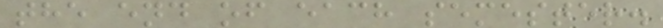the end of each semester.
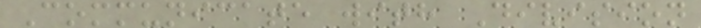Communicate with Division
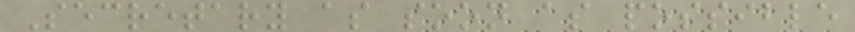Secretary as soon as possible
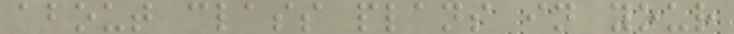about class plans in your
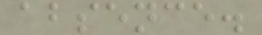absence.
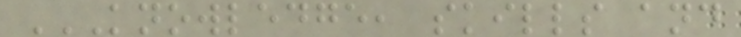KNOWLEDGE, SKILLS AND
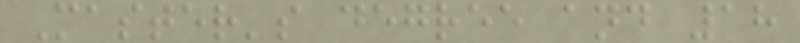Master's degree and 18
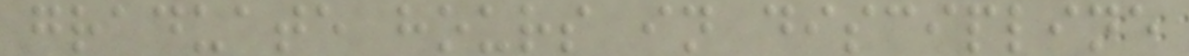graduate hours in discipline
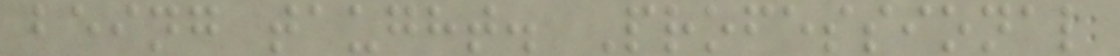being taught. Professional
